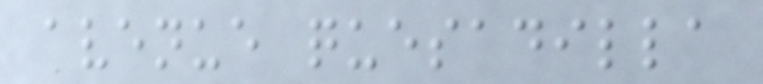avenue quesadilla
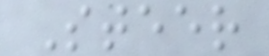Steer
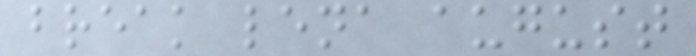break lena august
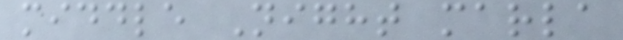middle Night marla
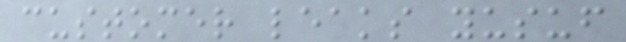customer leaks yusuf
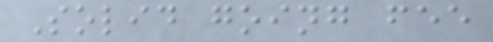Solid going fee
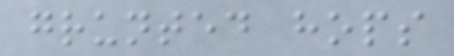grunted hops
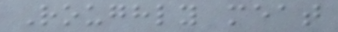Roughly meat
